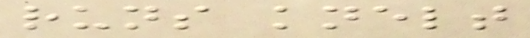runs knelt
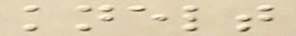knelt
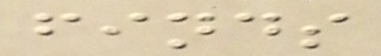finds
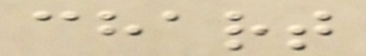chart
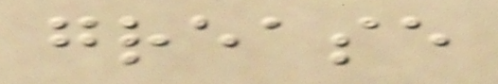grease
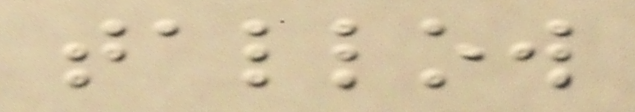tallow
